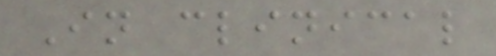In clinical
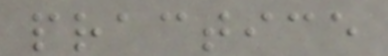practice
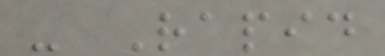- Rapid
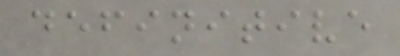definitive
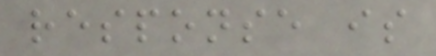response is
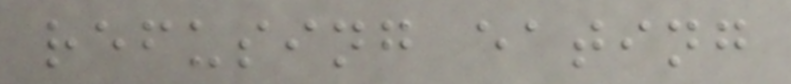refusing eating
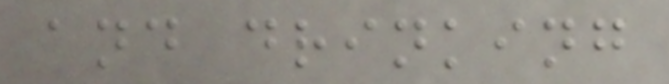and drinking
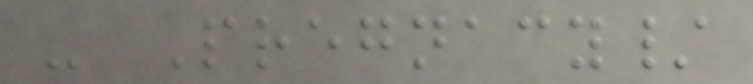- Pregnacy/
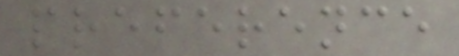preference
